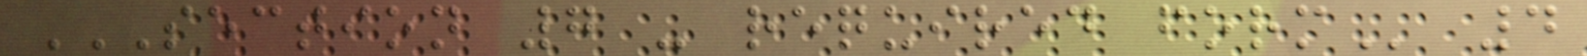SECTION 7 - REQUIRED FORM 4
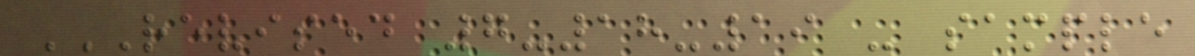REVISED 7-18-19 - SAMPLE
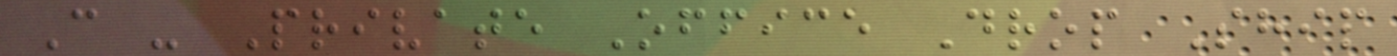C - Private Office Drop Ship
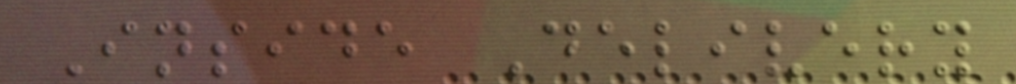Inside Delivery
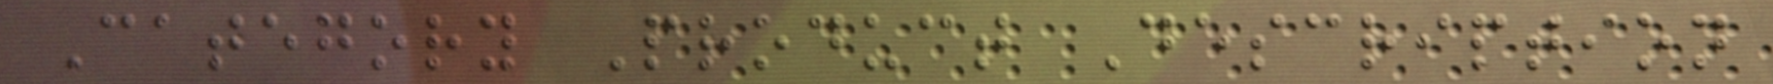Category Product Description
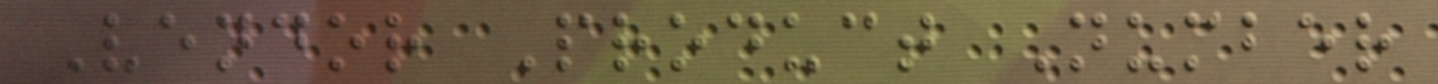Vendor Product Number
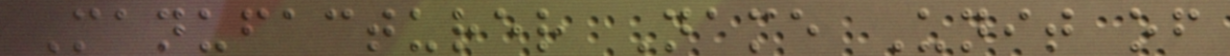Manufacturer Name Unit of
